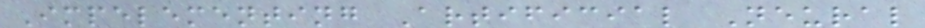Impelementing Artificial Neural
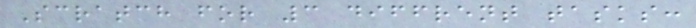Scratch for 3 diffrent tasks:
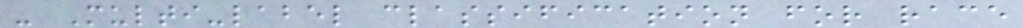- Multi-label classification for race
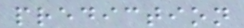prediction
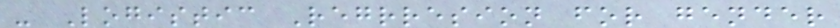- Logistic Regrresion for gender
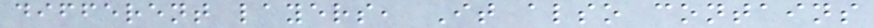different layers, It also contains
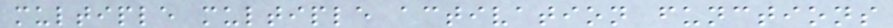multiple multiple activation functions
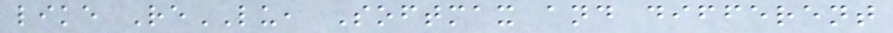like ReLU, Softmax and different
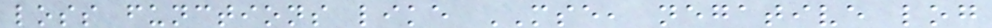loss functions like MSE, negative log
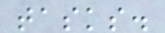tasks.
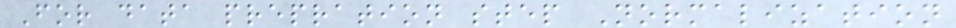For data prepration step Normalization
